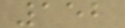152
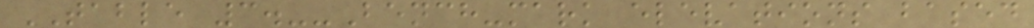TABLE 3.--Bench-mark elevations based
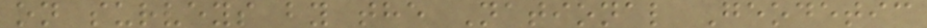on surveys by the National Geodetic
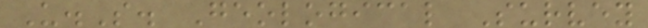U.S. Geological Survey
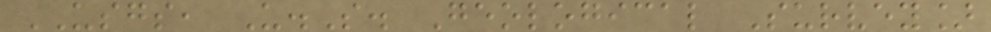USGS, U.S. Geological Survey]
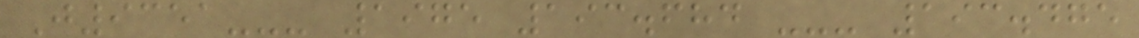J9351--- 1975 193.684 --- 193.475
